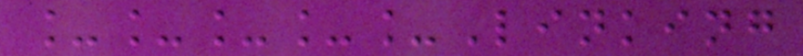_____Linking
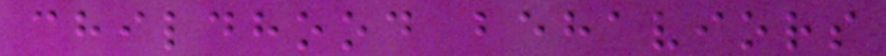childhood behaviors
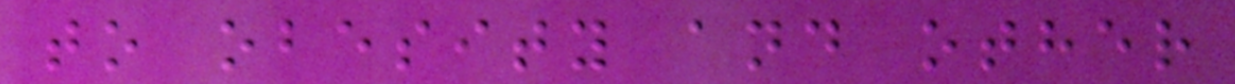to obesity and other
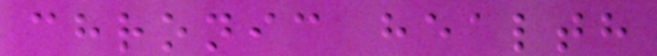chronic health
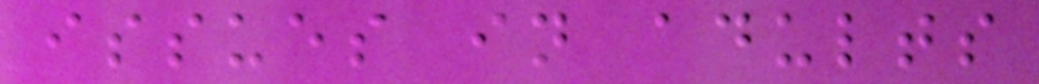issues in adults
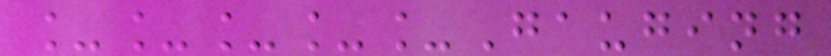_____Gauging
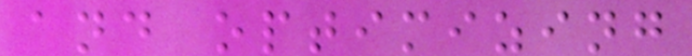and optimizing
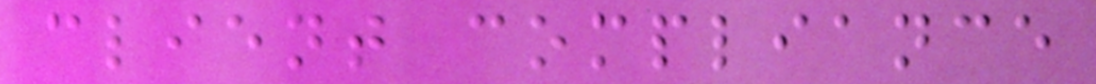client compliance
